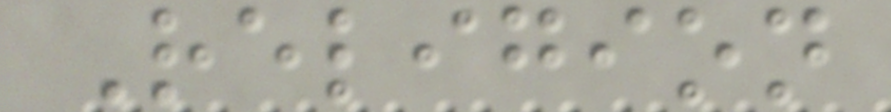Religion
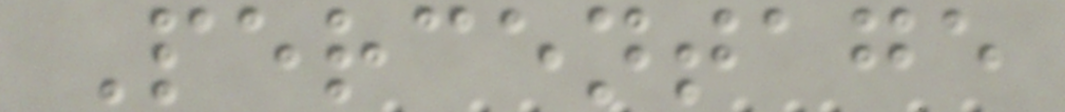Percentage
